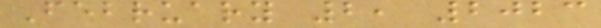February 2, 2023
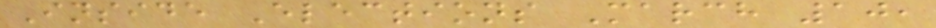Inside Elections March 10,
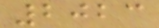2023
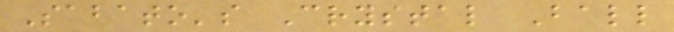Sabato's Crystal Ball
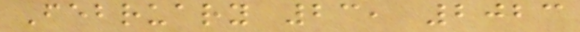February 23, 2023
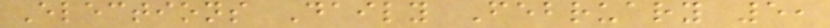Elections Daily February 5,
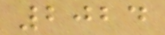2024
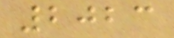2023
